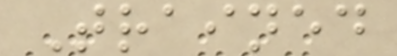Trained
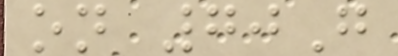on 70G
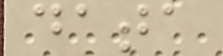data
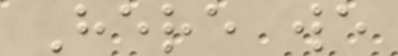Here we
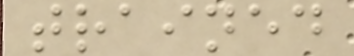trained
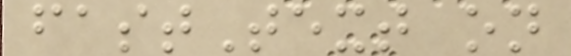fastText on
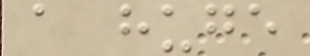a huge
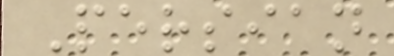Persian
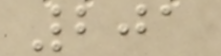201
